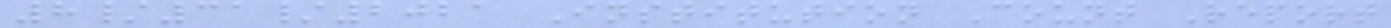8/31/2021 Institution Count Report
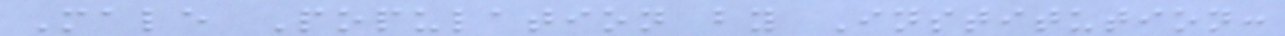Male Population by Institution:
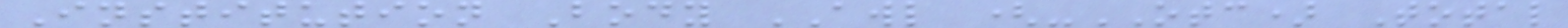Institution Body AWL (-OTC) Total
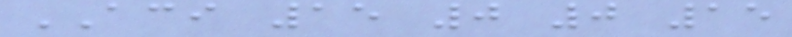ACI 15 0 0 15
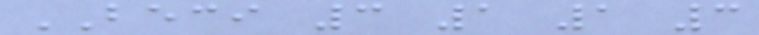BECI 3 1 1 3
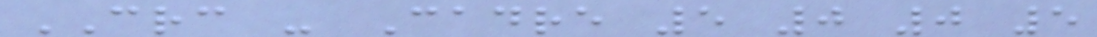CRC - Cadre 5 0 0 5
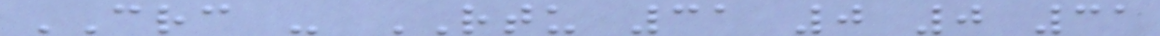CRC - RTU 31 0 0 31
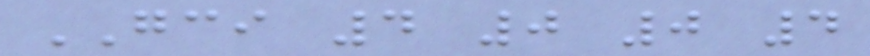GCI 4 0 0 4
